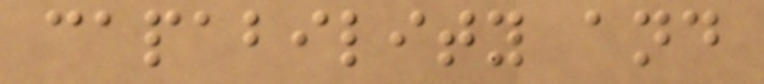capability and
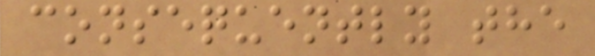consequently the
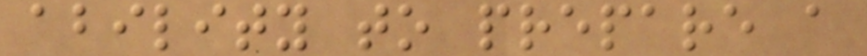ability to prepare a
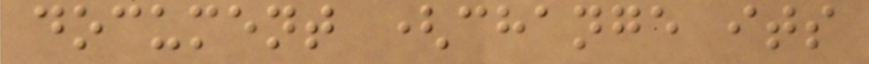document (change its
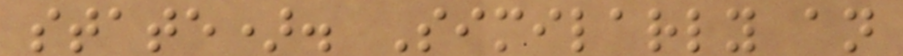state). Similarly an
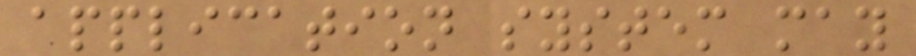application system may
